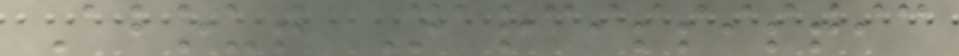About Narcissistic
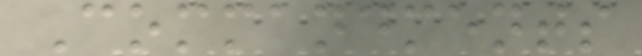Commandments
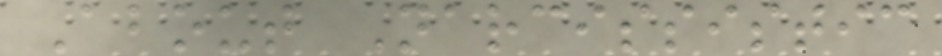About Narcissistic
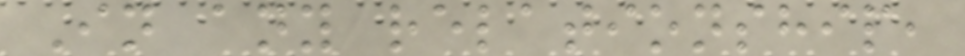In any relationship,
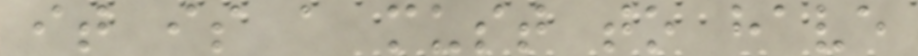it is a must to have
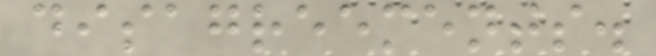disagreements.
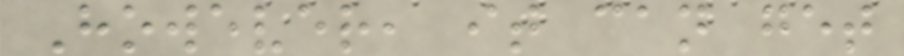However, it can get
